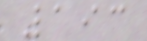193
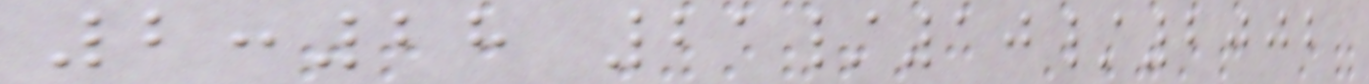2:28 21/10/2002
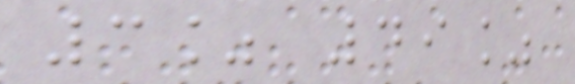3% 49%
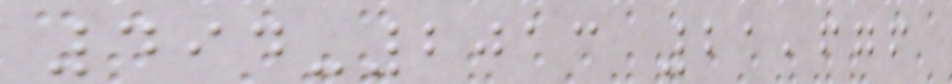494-2013 21,676
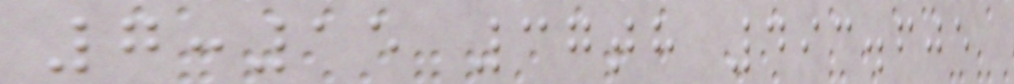7:15 37th 493.605
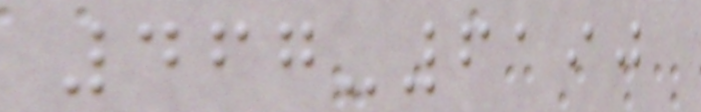467-6190
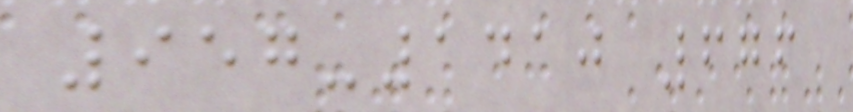957-1410 676
